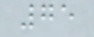75
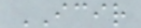ICIR
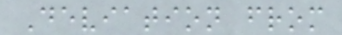Deviation from
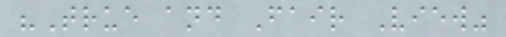"True and Fair View"
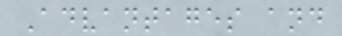Advantages and
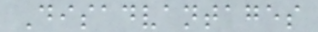Disadvantages
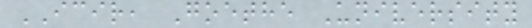ICIR, Goethe University
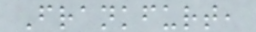Frankfurt,
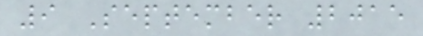9 September 2015
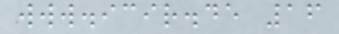www.icir.de 16
